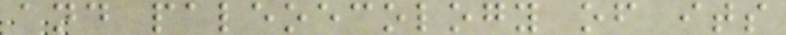and paleoecology of its
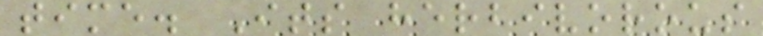time. Its herbivorous
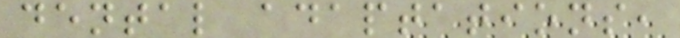dental adaptations,
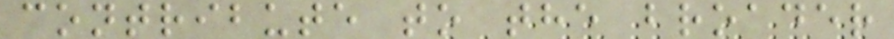contribute to the broader
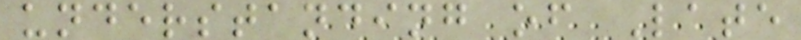understanding of Late
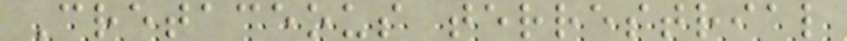Cretaceous terrestrial
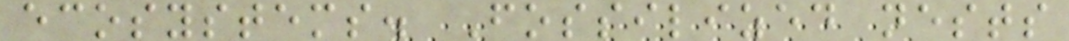ecosystems. Fossilized nests
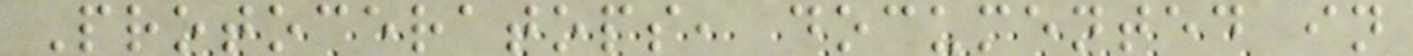Protoceratops, documented in
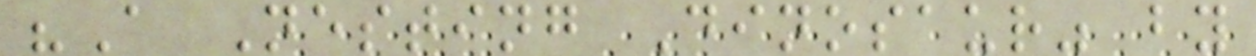"A Nesting Dinosaur" by
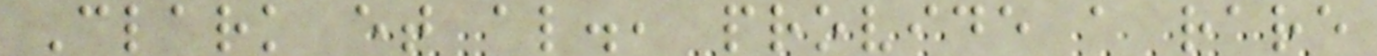Clark et al., provide a rare
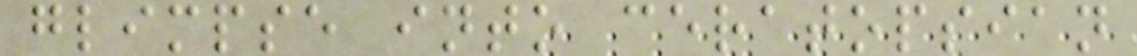glimpse into ceratopsian
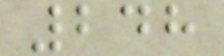248
